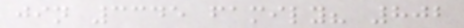jin 3345 family? 802
